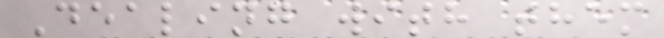Dealing with them
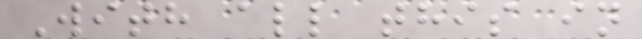With all this in
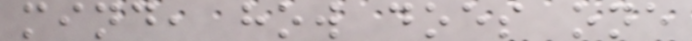mind, how does one
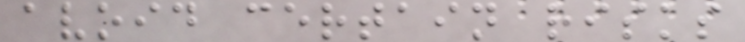avoid certain risks
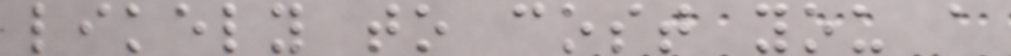likely to cost you a
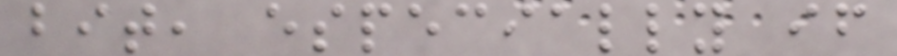bit, especially if
